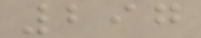297
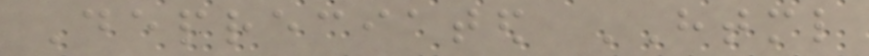Depreciated HTML
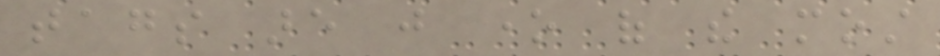tags are just one of the most
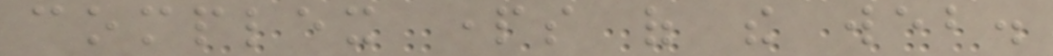complex parts of the web.
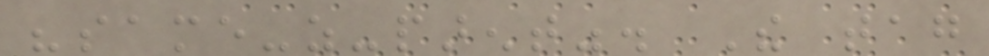"same-as-parent". The tag
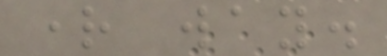right way.
